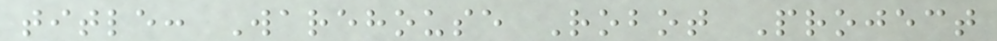title: Warehouse Robot Project
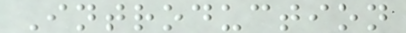Introduction
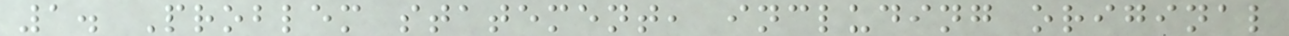1. Problem statement, including original
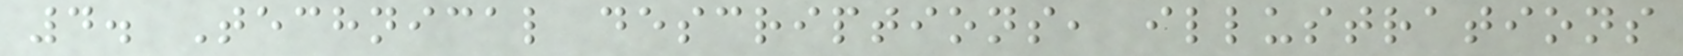4. Technical descriptions, illustrations
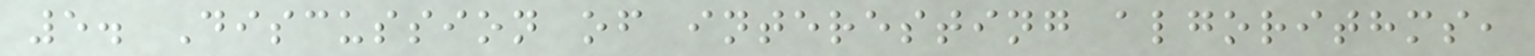5. Discussion of interesting algorithms,
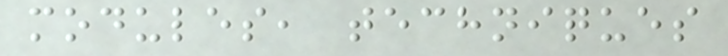modules, techniques
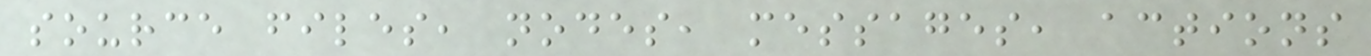source files, nodes, messages, actions
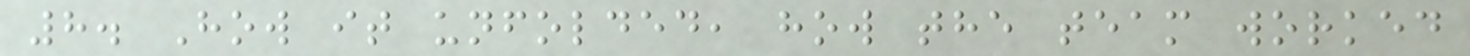8. How it unfolded, how the team worked
